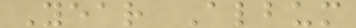Year Album
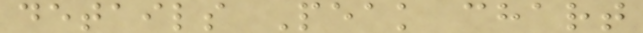details Peak chart
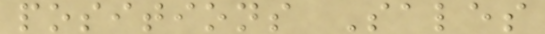positions Sales
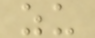zu
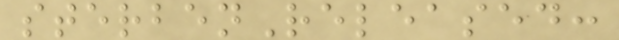sterbenReleased:
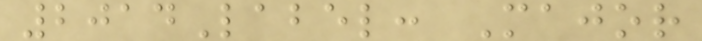2014Label: Major
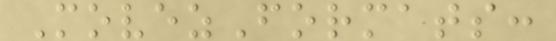MovezFormats:
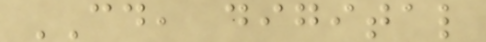CD, digital
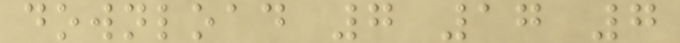download 7 17 7
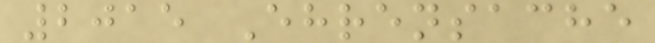2015 Ehrensache
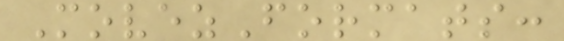MovezFormats:
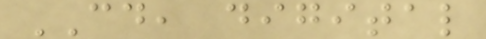CD, digital
